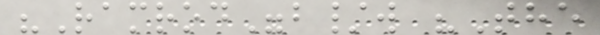"Ramrod"b/w "The
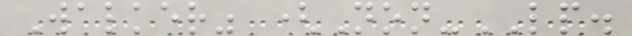Walker" (Non-LP.
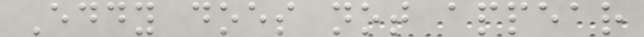Eddy does not appear
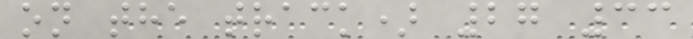on the track) 27 33
